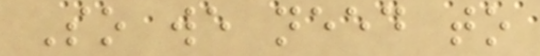So we need to
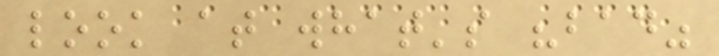look at what's "bad"
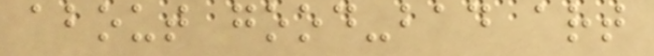about good-bad art
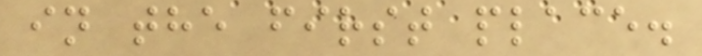in the first place.
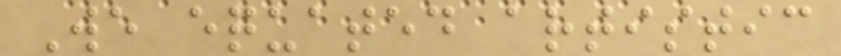We equated artistic
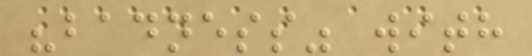"badness" with
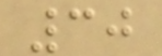30
